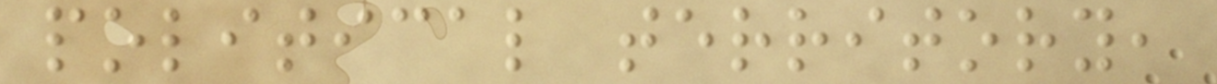political territory,
